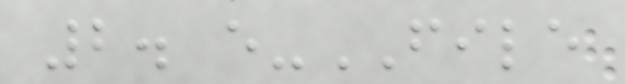2. e-FILE
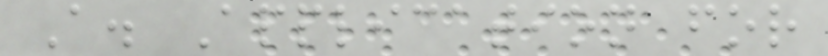A. Application for
